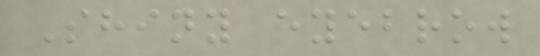Shiny eyebrow
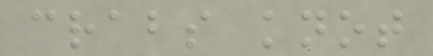crabs knot
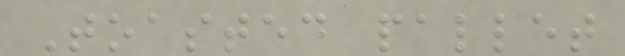Toasted pallet
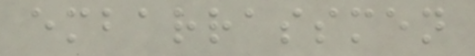embarrassmen
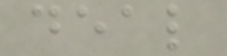deal
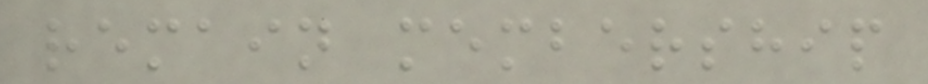remain membership
